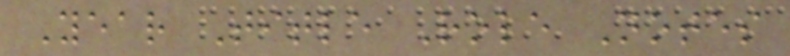Year Title Role Notes
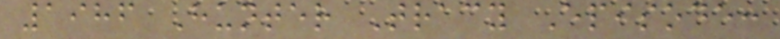1986 Hunter Tracy Episode:
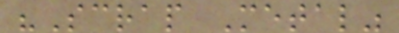"Scrap Metal"
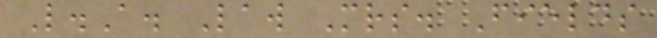L.A. Law Mrs. Fields
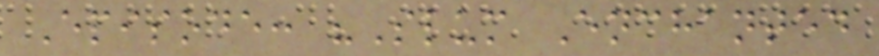Episode: "Slum Enchanted
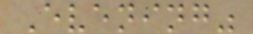Evening"
